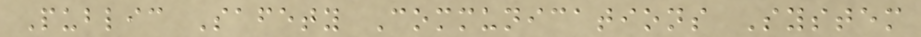Public Safety Communications System
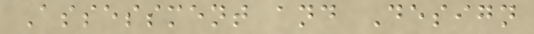Assessment and Design
